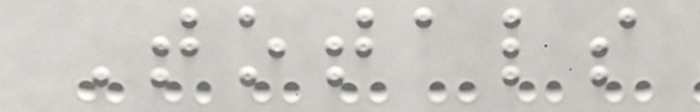Totals
